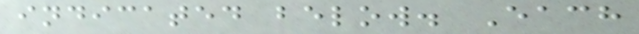indicated below. Each
